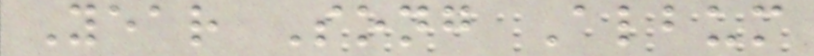Year Song Album
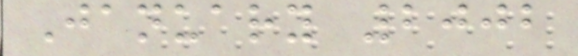January 2002
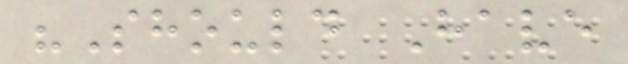"Should Have
